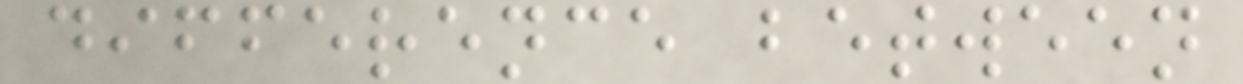difference between
